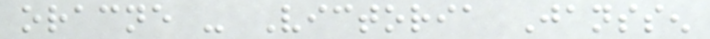oracne - Victoria Janssen
